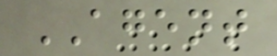AGENT
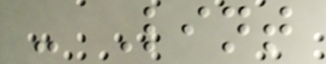- Lint
